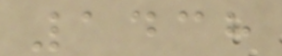1438
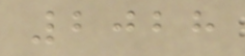2028
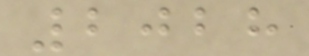2028
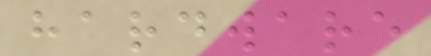hardware
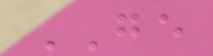GE
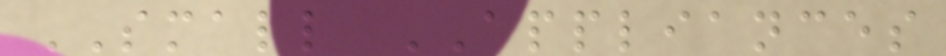SMALL APPLIANCES
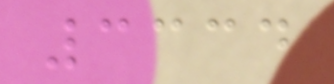3334
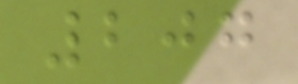207
